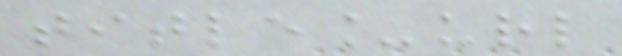title_url
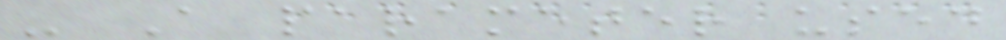- A parameter used
